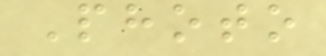Photo
